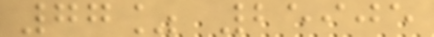77% 25905
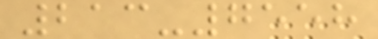213-7558
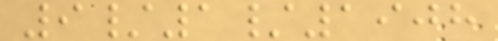9/1/1908
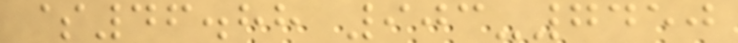$46.88 903-7450
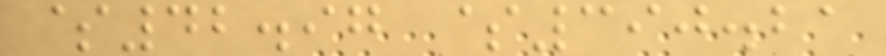$42.97 $390.21
